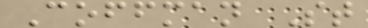Coffman St
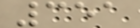351
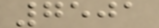7501
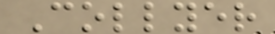Collyer
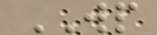WP
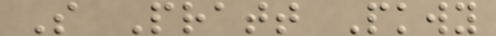S Pratt Pkwy
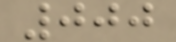000
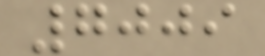7009
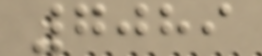7089
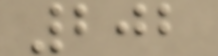202
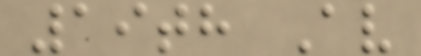19th Av
